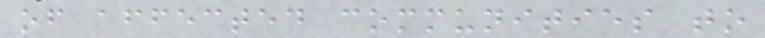of affected communities to
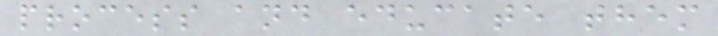process and educate them
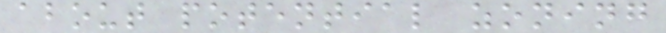about potential zoning
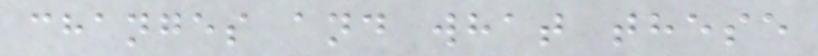changes and what these
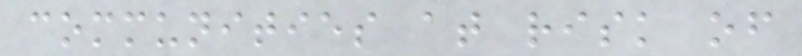communities at risk of
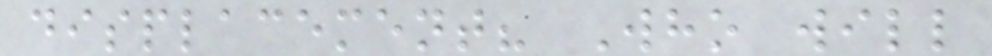displacement? Who will
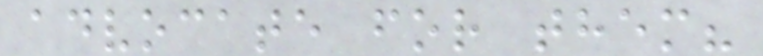advocate for them?
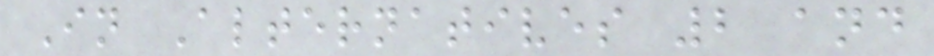In Alternatives 2 and
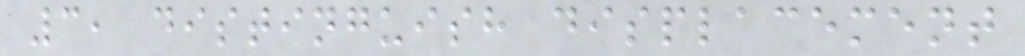3, distinguish displacement
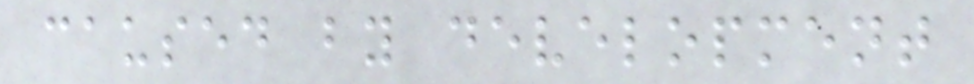caused by development
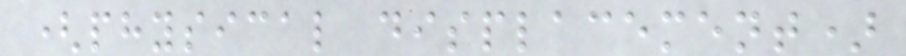(physical displacement)
